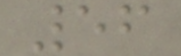56
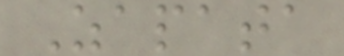Zapata
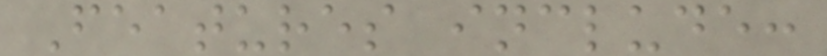Features include:
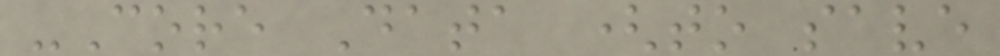-Core Data (to save
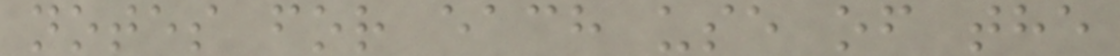notes for each use of the
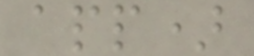app)
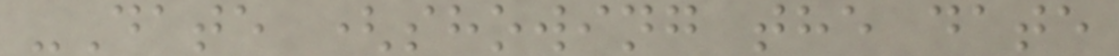-Date (showing the date
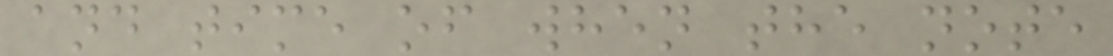and time of when the note
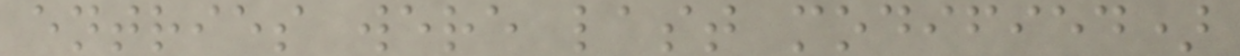entries were last modified)
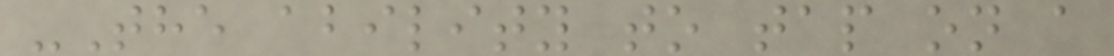-The ability to tap on a
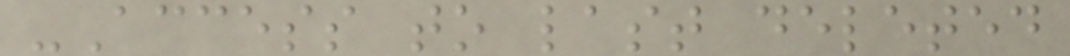-Access to last deleted
